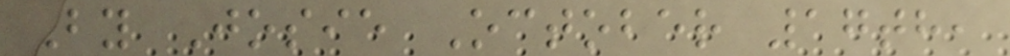By Josie October 17th,
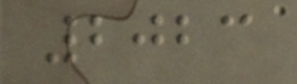2023
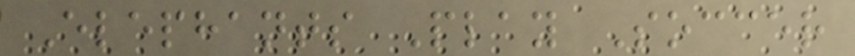Elephants Play Soccer
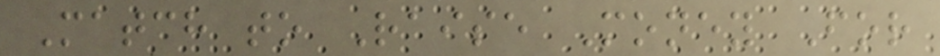Match to Raise Money For
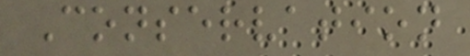Conservation
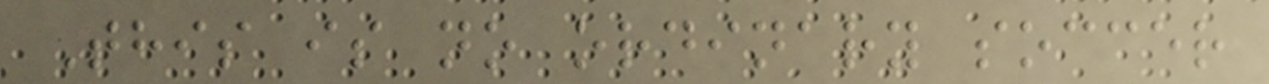This is no ordinary soccer
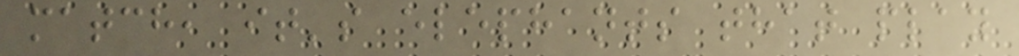match, it's elephants that play
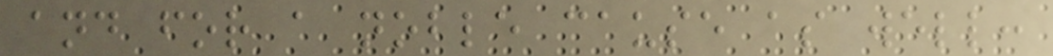and for a noble cause as well:
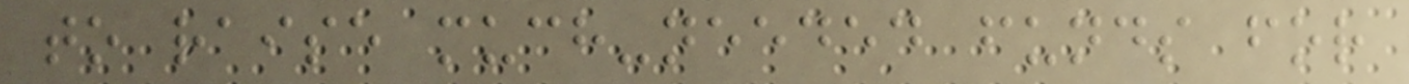to raise much-needed funds for
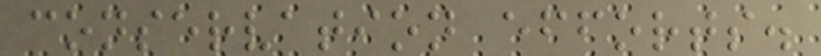conservation efforts.
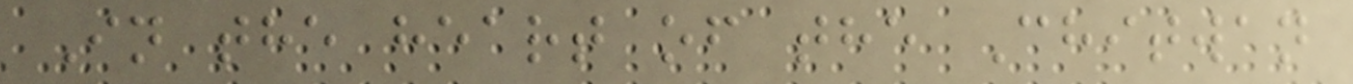In the heart of the Chitwan
